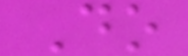Do
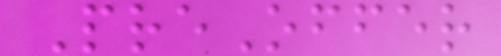PreOffer
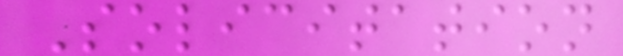Solicitation
